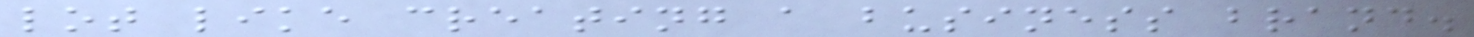lot like creating a business brand.
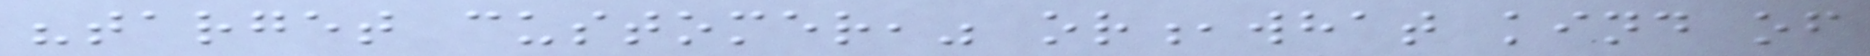"target customer," or,what kind of
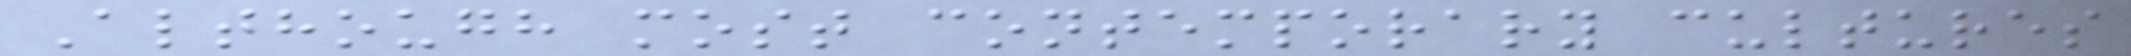Although most contemporary cultures
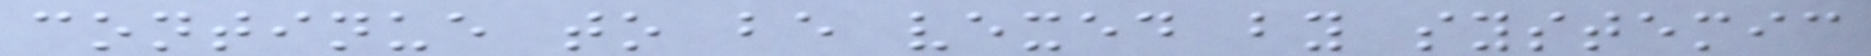continue to be vexed by systemic
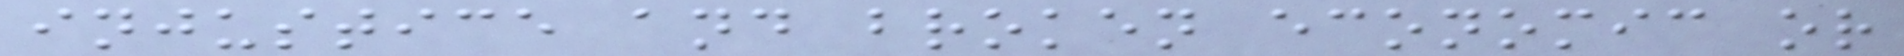injustice and broken economic or
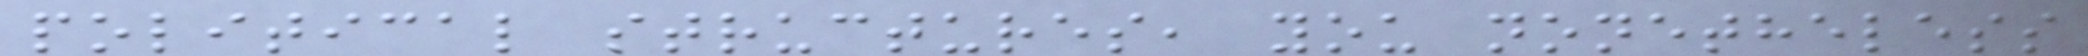political structures, you nonetheless
